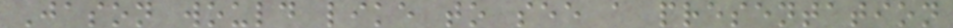Jason would like to see a presentation
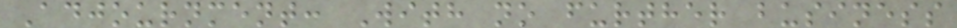Adjournment: With no further business
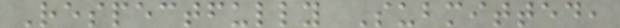Respectfully Submitted,
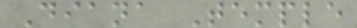Diana Temple
